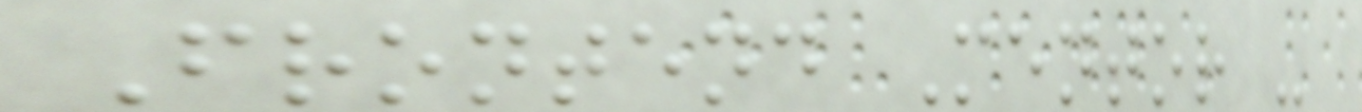Frontend Mentor -
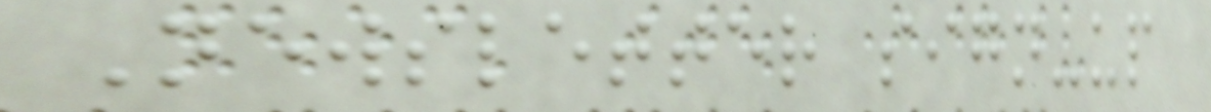Newsletter sign-up
